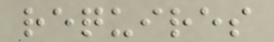requires
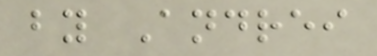by Andrei
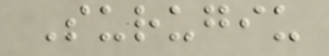Surugiu
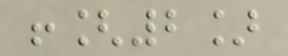![2]
